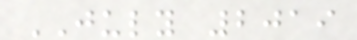JULY 2019
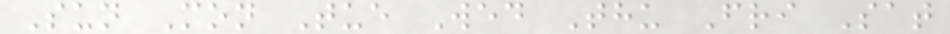Sun Mon Tue Wed Thu Fri Sat
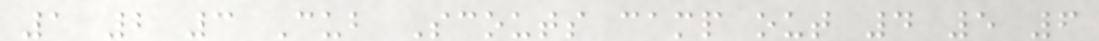1 2 3 Cub Scouts camp out 4 5 6
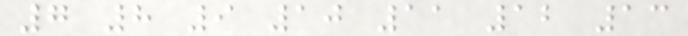7 8 9 10 11 12 13
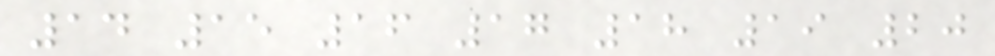14 15 16 17 18 19 20
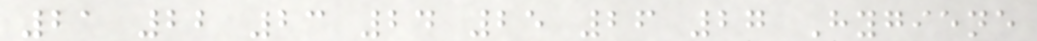21 22 23 24 25 26 27 Hygiene
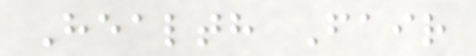Health Fair
